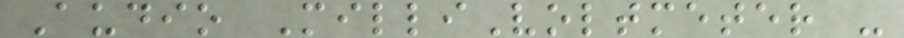Audio MilliVoltmeter -
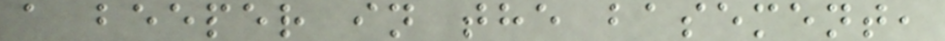a beeper in the basement,
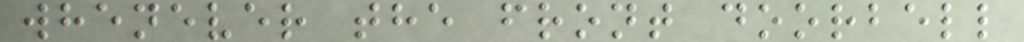whenever the front doorbell
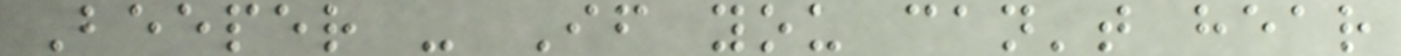Beeper - If you can't hear
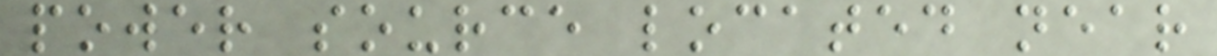power source located near
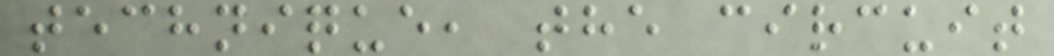technique, the circuit
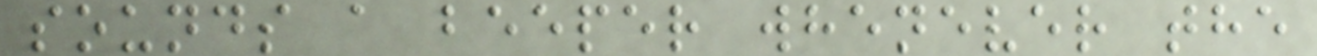sounds a beeper whenever the
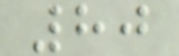80
